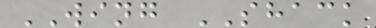WING SHACK
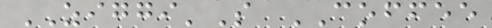ZIGGI'S COFFEE
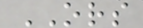ORS
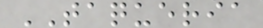TAQUERIA
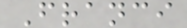Franci
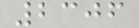2306
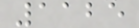1125
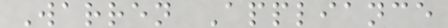Warren Appliance
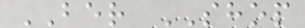BER SHOP
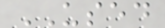USED
